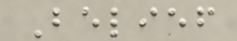Belief
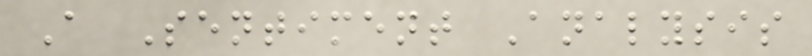A Sentiment Analysis
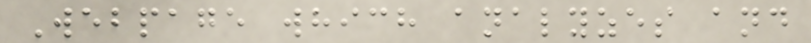Webpage which analyzes and
